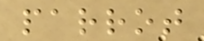parrot
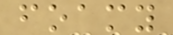foamy
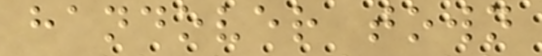handover town
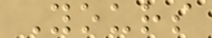Yours
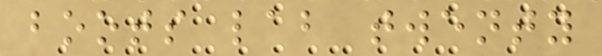boots lab twenty
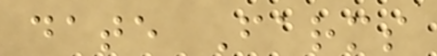date Farms
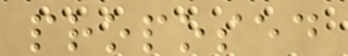proposed
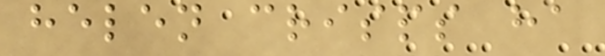helen crisps ha
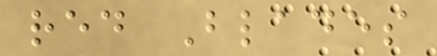red Blades
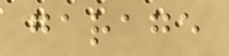garage
